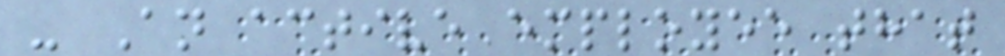- An active employee that
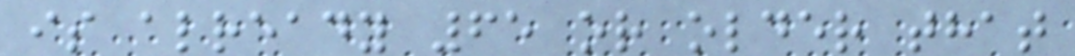is already 65 or older that
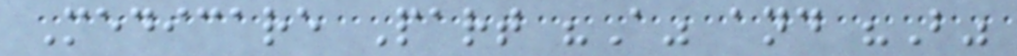Medicare Part "A" and "B"
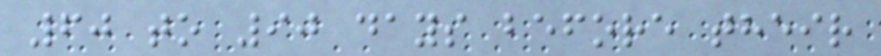60 to 90 days before their
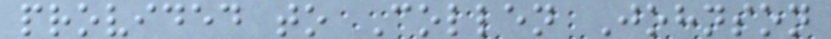provided to Collen Johnson
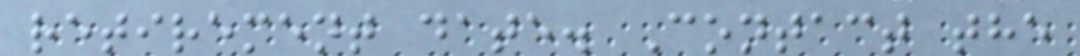retirement date. Contact the
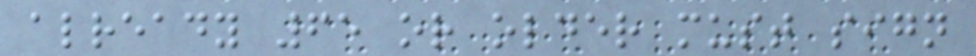already 65 or older must sign
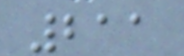211
